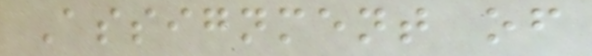Assignment of
